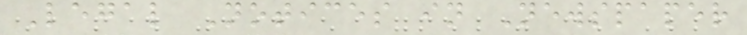Legal Notices in Newspaper
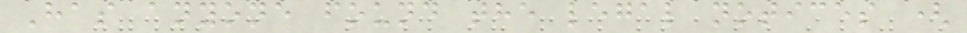Has anyone found the legal notices (
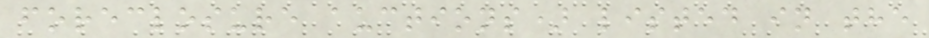foreclosure auctions) listed in the
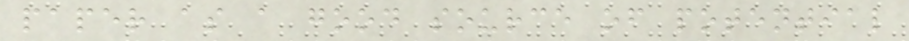paper as a good source of potential
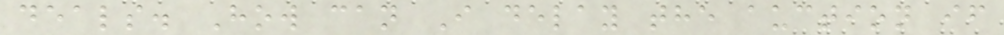deals. How can I delay the auction if
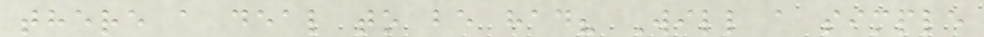there a deal to be had? Will a simple
